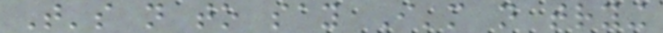That's not to say I'm not trying
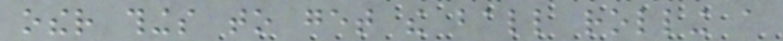other things to get the ball rolling a
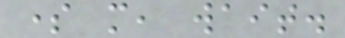some more, wait.
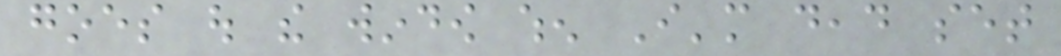goes out the window when I'm dead set
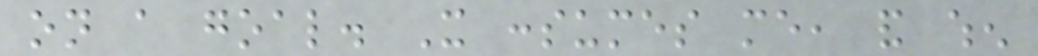on a goal. It consumes me, and when
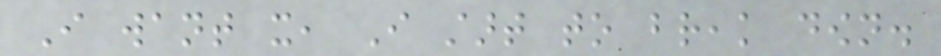I want it, I start to break down.
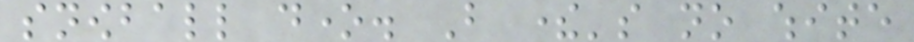snowball done. But there's no white
